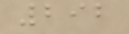292
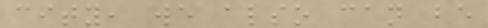city, we also can be
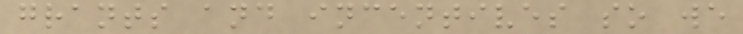grants and incentives so we
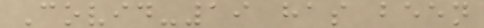Covid-19 has been
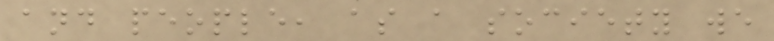and people, as a society we
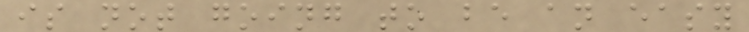is not going to be an easy
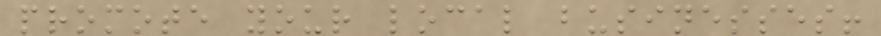promote your local businesses!
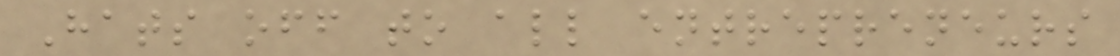Hats off to all entrepreneurs
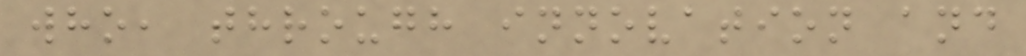who, through innovation and
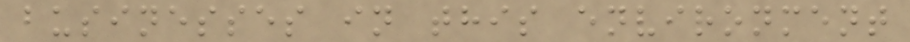businesses in this environment
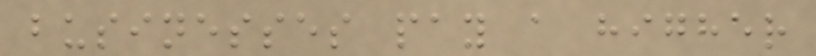businesses pay a higher
